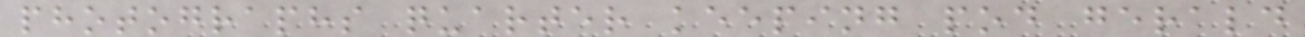photographs quarter keeping pod gerald
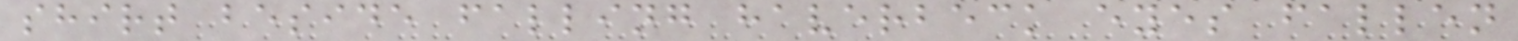shirt beside falling haverbeck eyes fallen
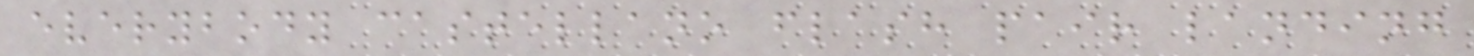everybody castellano flash pair landing
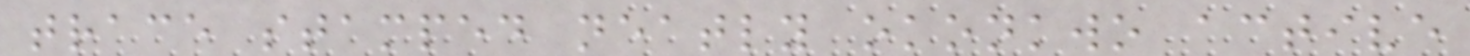trace stamped neatly okonkwo active
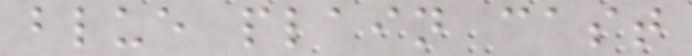blue plain cast
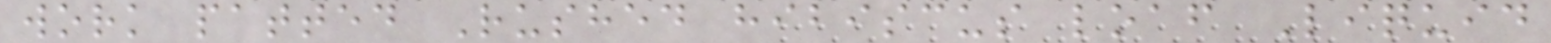work patted Rushed hibiscus loaf Liquid
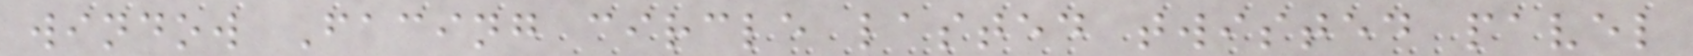window Facing circle lasted twisted pavel
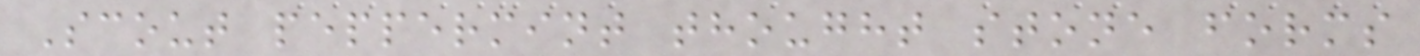Scout peppermint thought stone forms
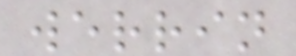werrin
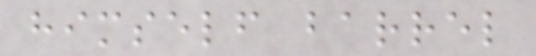himself barrel
